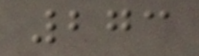273
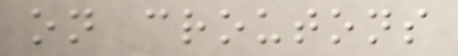on croutons
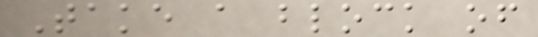Take a block of
